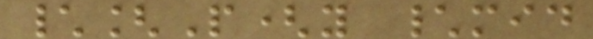\[P(y \mid
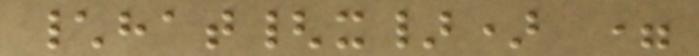\hat{x}) =
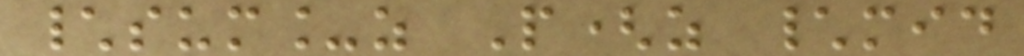\sum_z P(z \mid
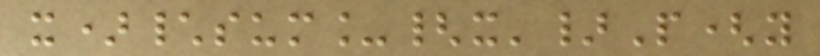x)\sum_{x'}P(y
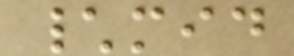\mid
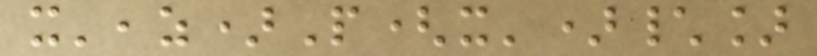x',z)P(x')\]
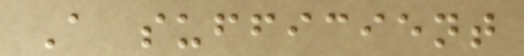A sufficient
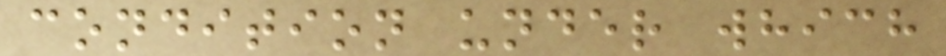condition under which
